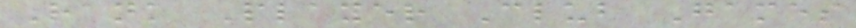Rank Player Club Games
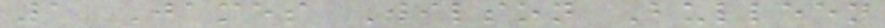1 James Wilson Bulleen
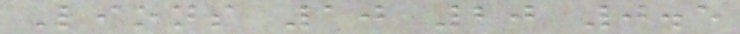Lions 10 20 0.5
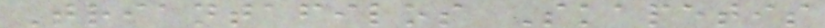Triantafilos Skapetis
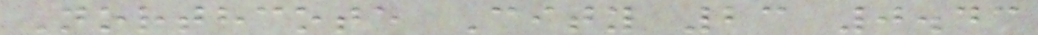Northcote City 23 0.43
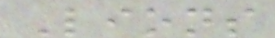Lions
